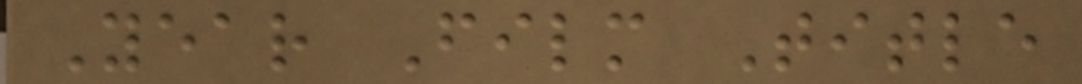Year Film Title
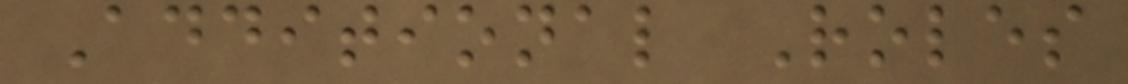Additional Roles
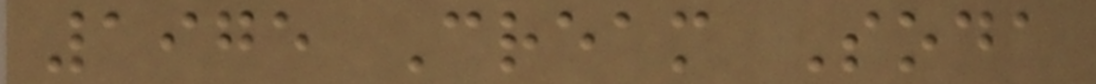1975 Cream Soda
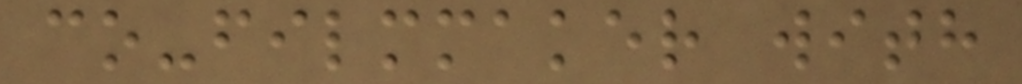co-filmmaker with
